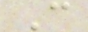C
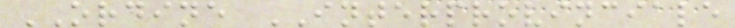ORDINE INTERPROVINCIALE
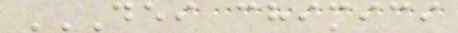DEI CHIMICI
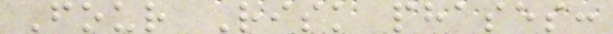Four Risk phases:
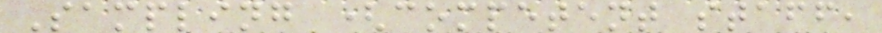Sampling (competent staff,
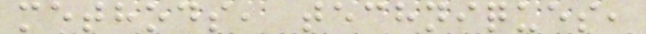methods, techniques,
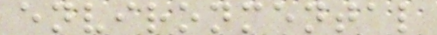environmental
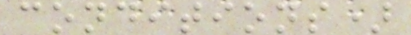conditions)
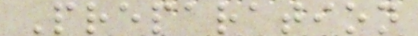Preparation
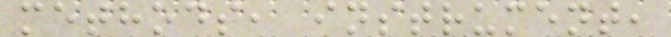methods, instrument,
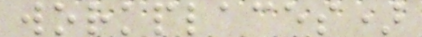workplaces)
